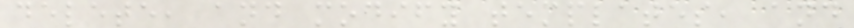delete, and modify templates, and
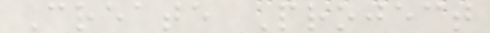Create Project
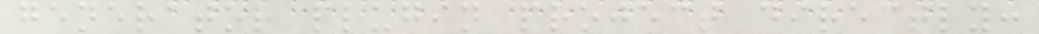generator plugin project directly:
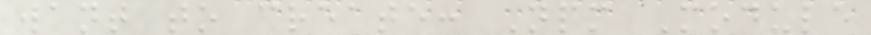want to create: Npm Module
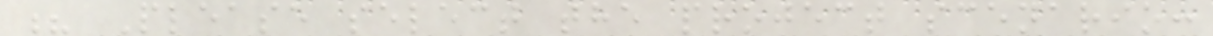? Please select the project scenario:
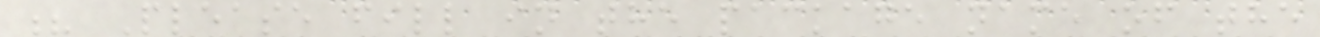? Please fill in the package name of the
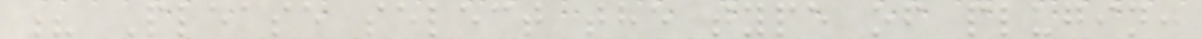? Please select the type of plugin:
